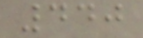440
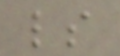ls
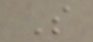S
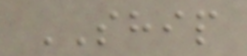SHIP
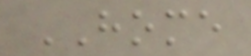HOME
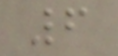6
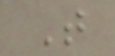T
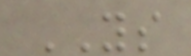YS
